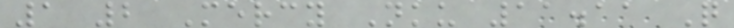1 2 Mercy Nku 11.11 Q
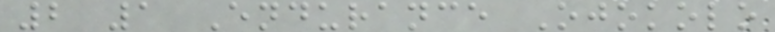2 1 Endurance Ojokolo
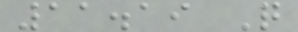11.19 Q
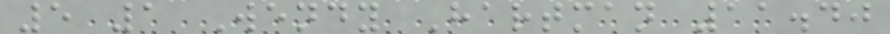5 1 Wendy Hartman 11.40
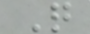Q
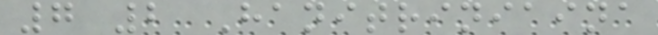7 2 Hanitriniaina
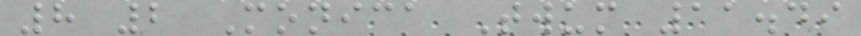8 2 Monica Twum 11.49
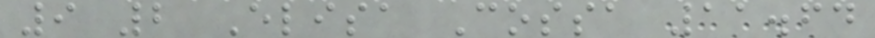9 2 Elisa Cossa 11.64
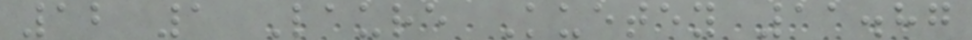12 1 Laure Kuetey 11.87
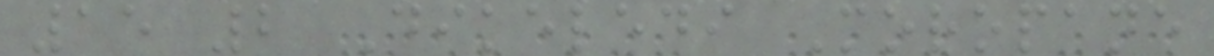15 2 Dikeledi Moropane
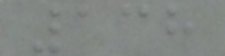138
